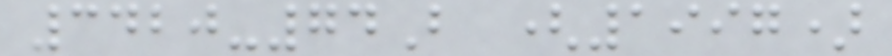3420-74B (1997)
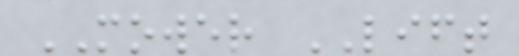MOWER LIFT
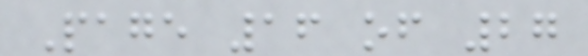Page 16 of 27
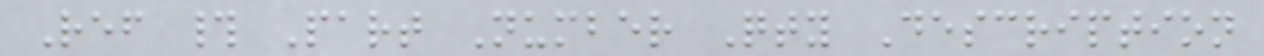Ref # Part Number Qty Description
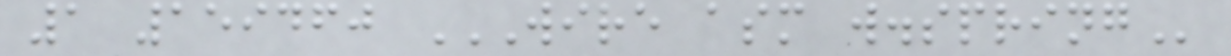1 159460 WIRE ASM W.SPRING
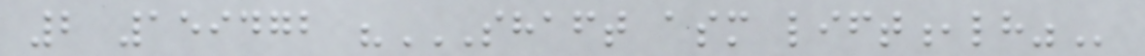2 159472 "SHAFT ASM LIFT,LH"
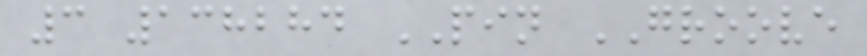3 138284 PIN GROOVE
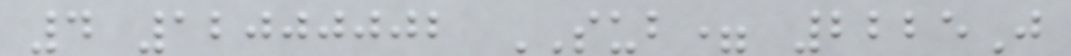4 12000002 SUB= 2225J
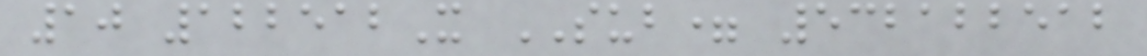10 122512X SUB= 532122512
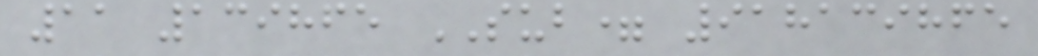11 139865 SUB= 918139865
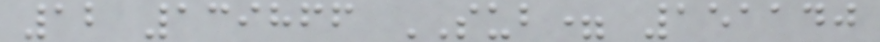12 139866 SUB= 151140
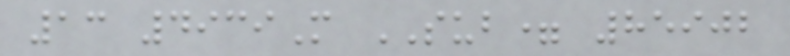13 4939M SUB= 85902
